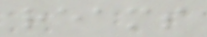reams
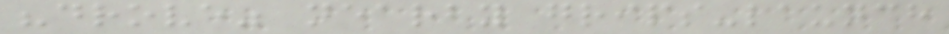"drove" nearby grips-launch
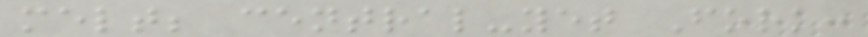melt; central-yet Fork:
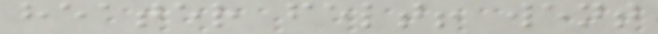heater felt! went
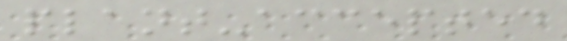plant-accepted
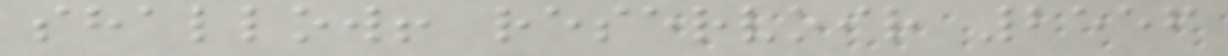shallow! reservoir 2556
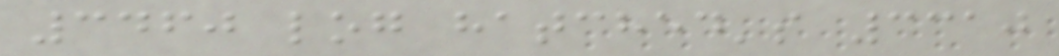3460 log hatched's 3310
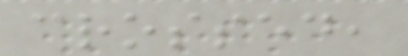crossed,
